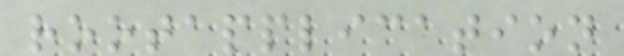rootapplication
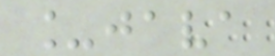_java
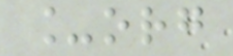_org
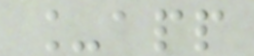_app
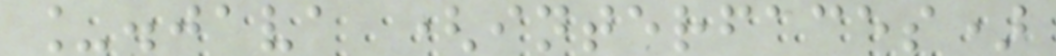_.java (interfaces)
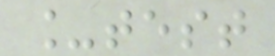_test
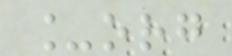_org
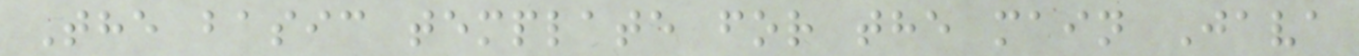The basic template for the main Java
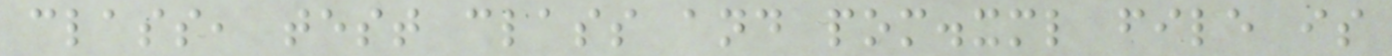class, test class and pom.xml file is
